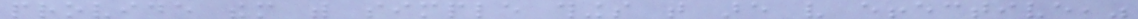provide them with simple things that are very effective,"
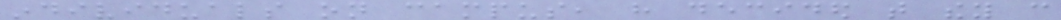individuals on campus, have decided that they can
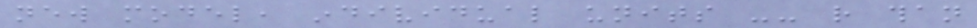new model, individual units -- rather than
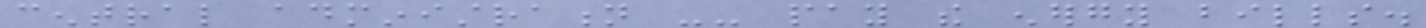central administration -- pay the energy bills.
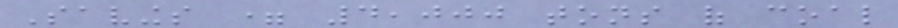Savings = 4,000 tons of coal
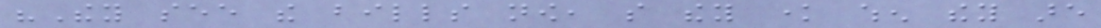"They see the bills now, so they know when they are
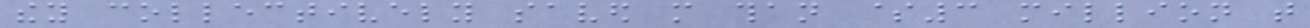they collectively saved more than $3 million that
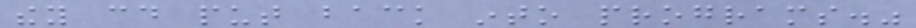they could put back into programs."
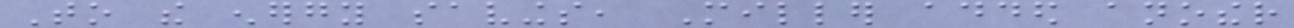To the energy savings, Miller added another
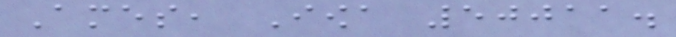Ames, Iowa 50011.
